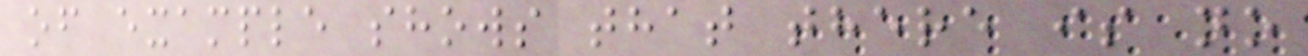of example shows that there is no
